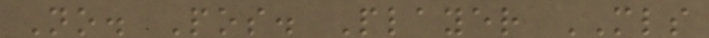No. Pos. Player MLS
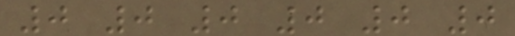0 0 0 0 0 0
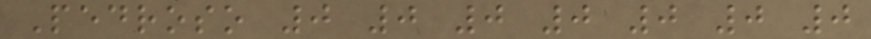Pedroso 0 0 0 0 0 0 0
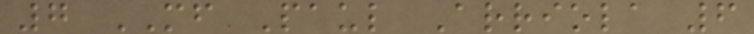7 MF Paul Arriola 6
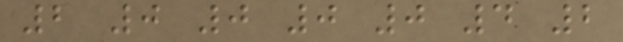2 0 0 0 0 4 2
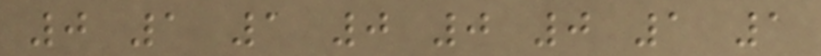0 1 1 0 0 0 1 1
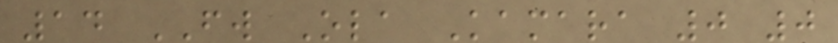14 FW Ola Kamara 0 0
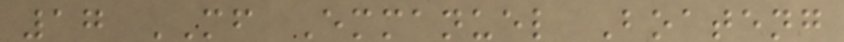17 MF Emmanuel Boateng
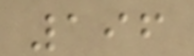196
